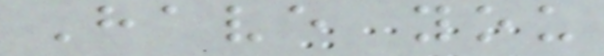Have you
